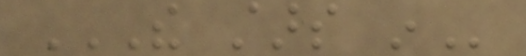THE STARS IN
